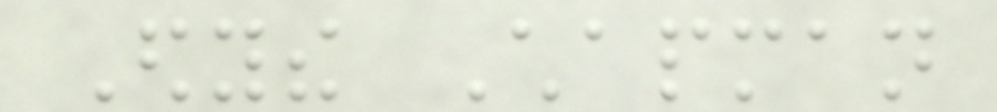Edythe Chapman
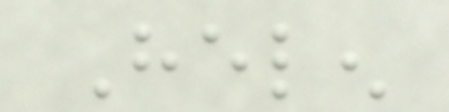Helen
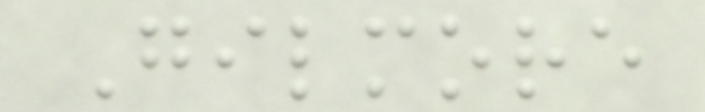Gilmore
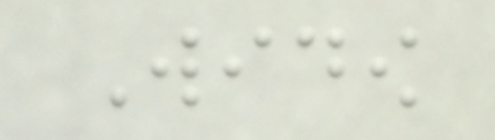Widow
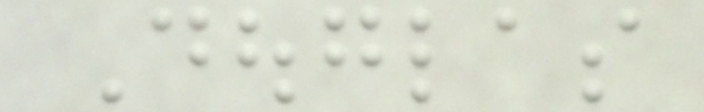Douglas
